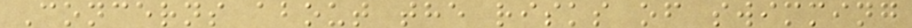Concerns about the risks of swimming
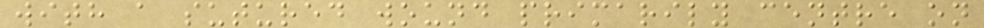with a sutured wound primarily centre on
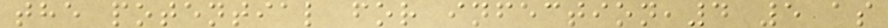the potential for infection,4 5 as
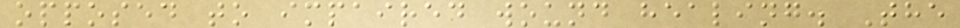opposed to impaired wound healing. The
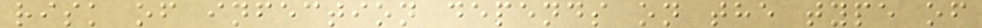risk of infection depends on the type of
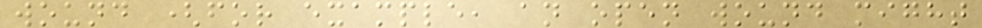wound (for example, an open wound might
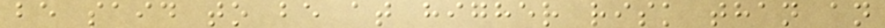be said to be at higher risk than an
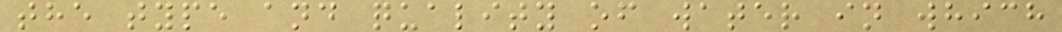the type and quality of water in which
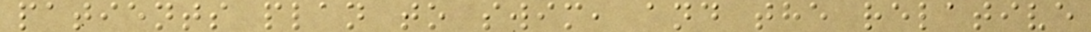patients plan to swim, and the relative
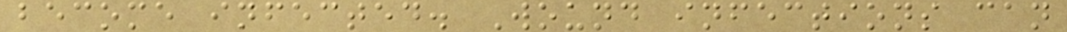become infected. Wound infections can
